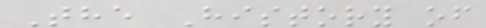The History of
